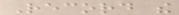Record the
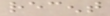recent
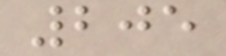205
